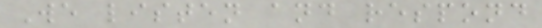We listen and respond
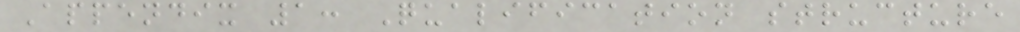Appendix 1: Qualification structure
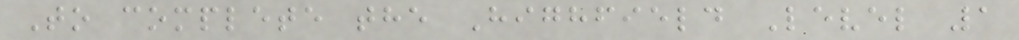To complete the Highfield Level 1
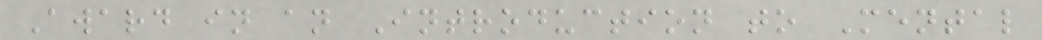Award in an Introduction to Mental
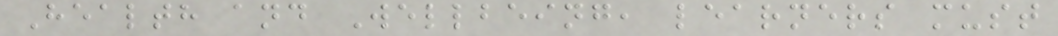Health and Wellbeing, learners must
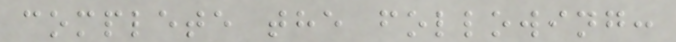complete the following:
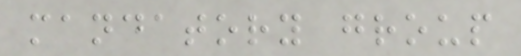mandatory group
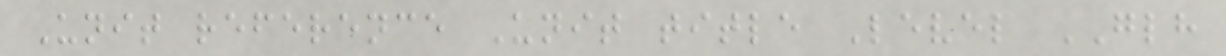Unit reference Unit title Level GLH
